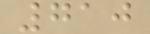710
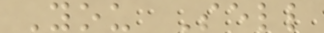You Sell
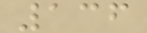136
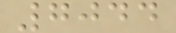7044
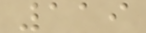119
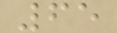65
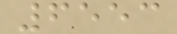6553
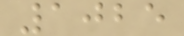1025
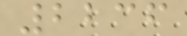2236
